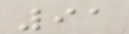91
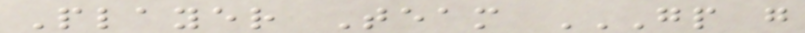Player Team GP G
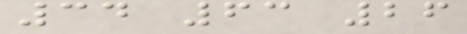34 63 26
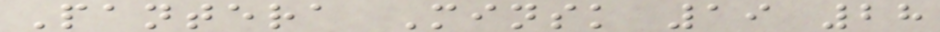Pantera Minsk 19 28
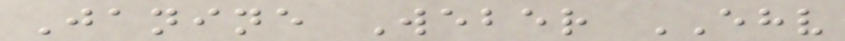Janine Weber EHV
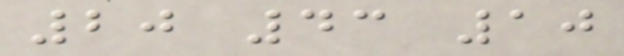20 43 10
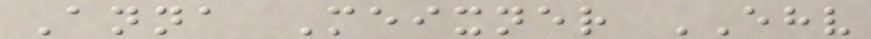Anna Meixner EHV
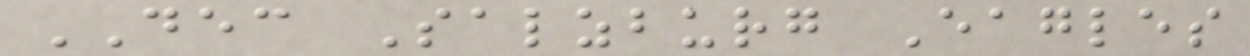DEC Salzburg Eagles
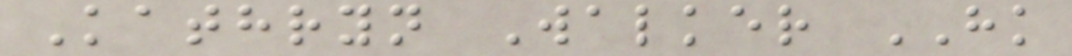Kathryn Walker HK
